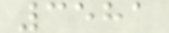3581
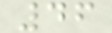46
